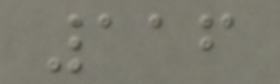116
